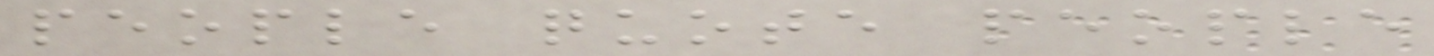people quote people
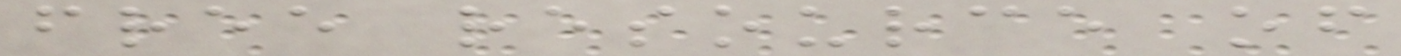free resource of
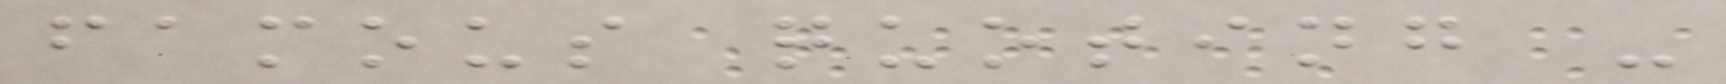famous quoting -
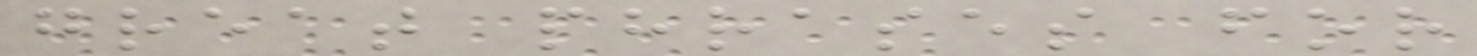great phrases for
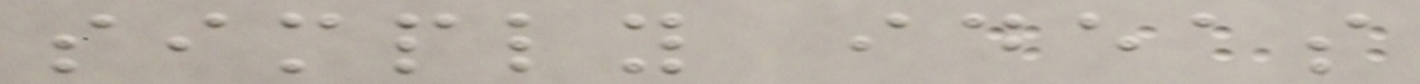simply ideas
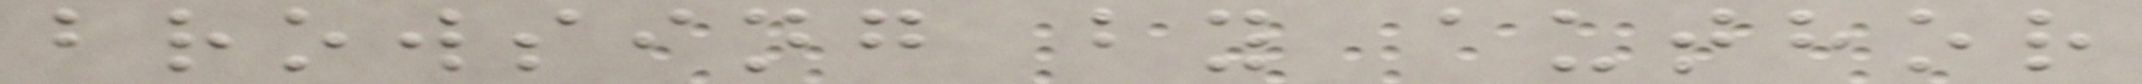browsing by author
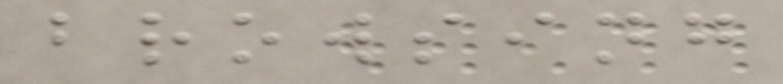browsing
